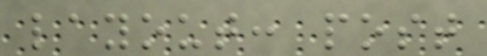layout: post
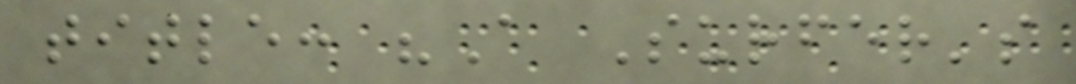title: "A Surfer's
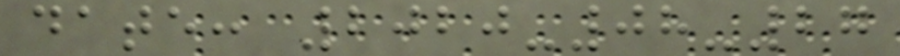date: 2020-08-27
